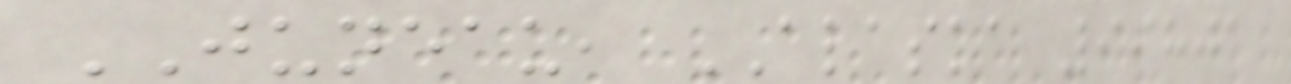JUNEAU, ALASKA 99801
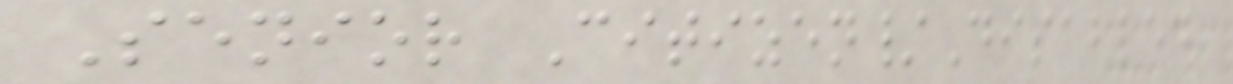Senior Citizen/Disabled
